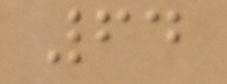64
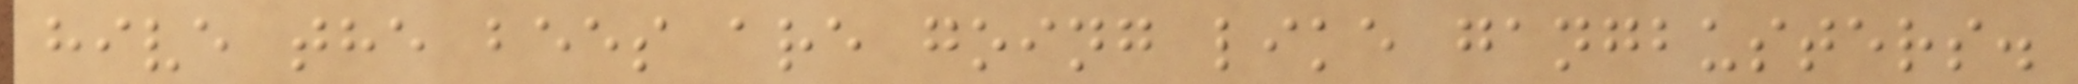hive the bees are going like gangbusters.
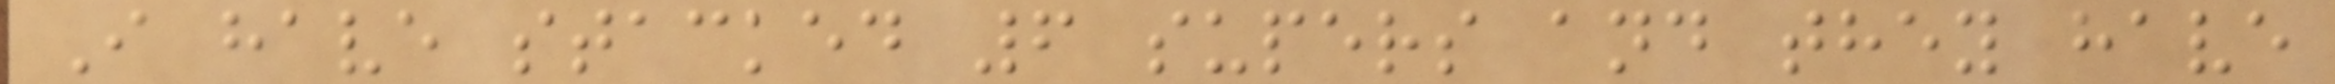I have stacked 6 supers and they have
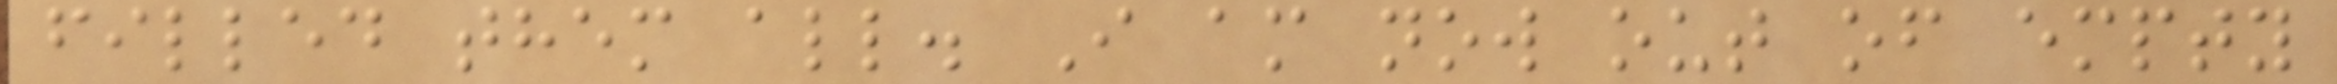filled them all. I am now out of empty
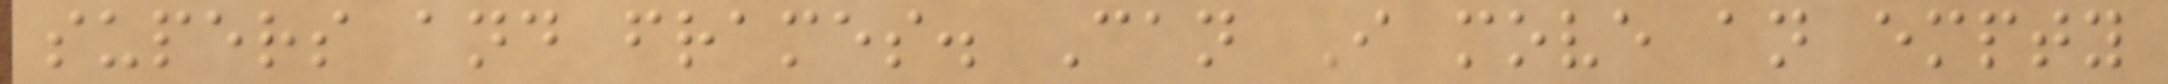supers and frames. Can I move an empty
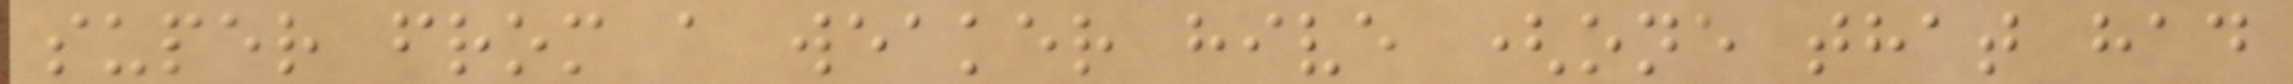super from a weaker hive (one that had
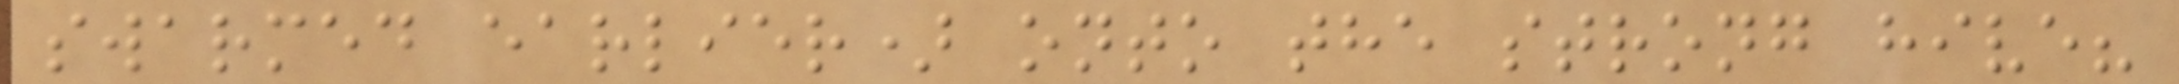swarmed earlier) onto the strong hive?
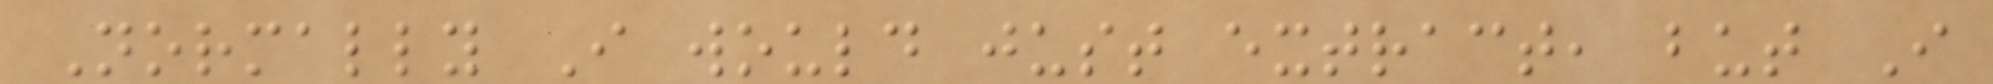Normally I would just extract, but I
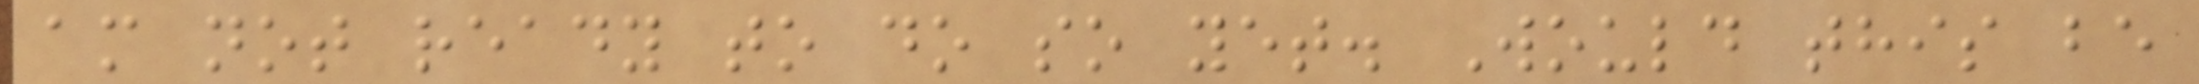am not ready to do so yet. Would this be
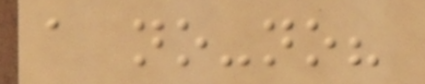a no-no?
